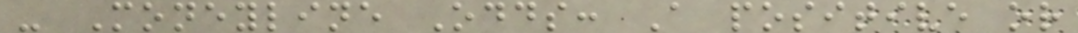- Moneyline Odds: A positive or
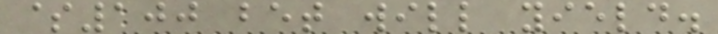$100 bet will yield.
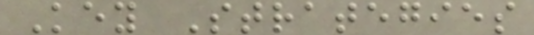Key Strategies
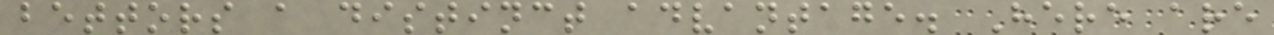bettors a distinct advantage. Here are
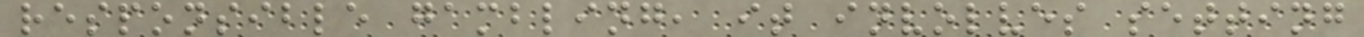responsible gambling, it involves setting
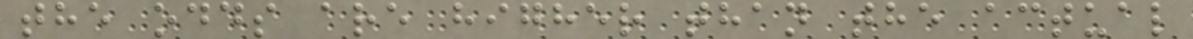the odds are higher than the actual
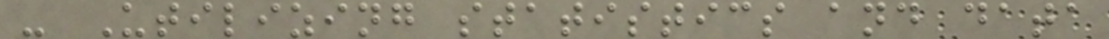- Utilizing statistics and data
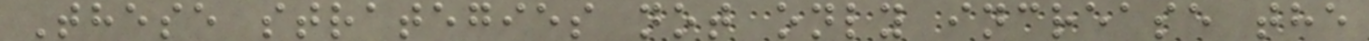These strategies not only increase the
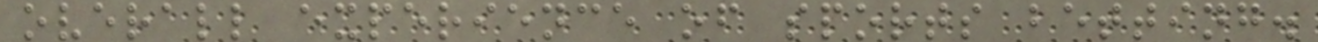overall experience of sports betting.
